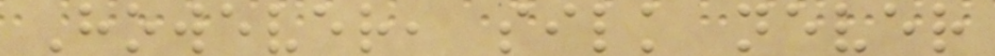However, silk never
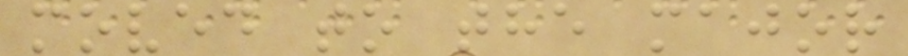moved to the major
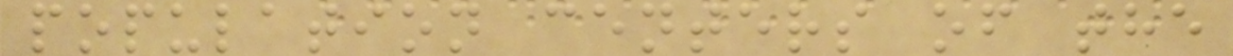population centers of the
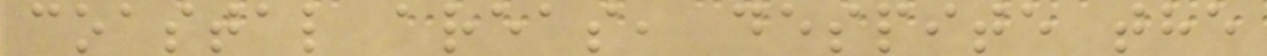coastal areas, despite the
